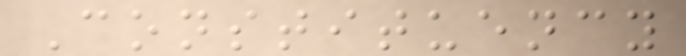Constituency
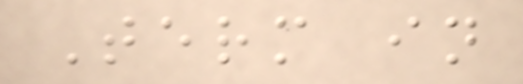Term in
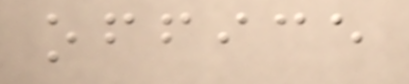office
